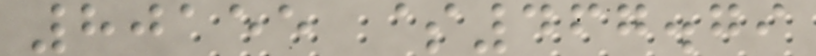80155 $467.79
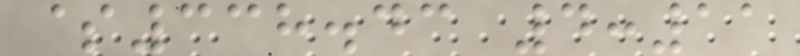$338.43 4:11
